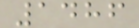1486
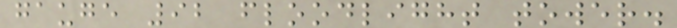gauge 92 floodlight tower.
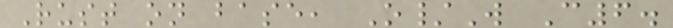Rust on base, O/W C6.
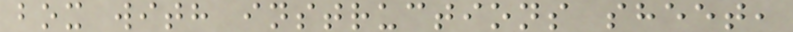box with instructions sheet,
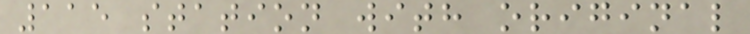115 station with original
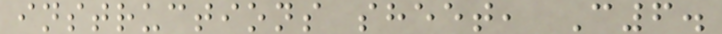instructions sheet, C6.
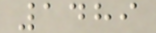1489
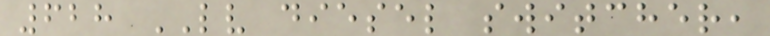628 LV diesel switcher,
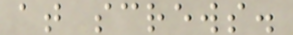at screws.
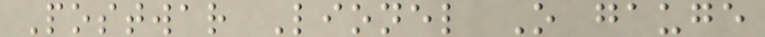Postwar Lionel O gauge
